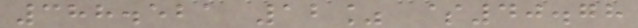388.521 12% $40.78
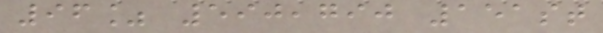96% 590,790 151st
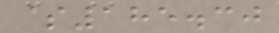$185.30
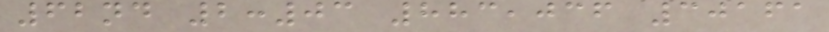62nd 2:03 883,036 30161
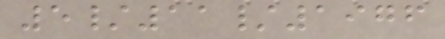5/11/1976
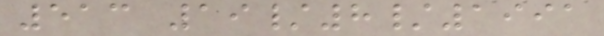513 19/8/1991
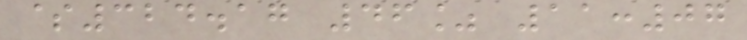$324.17 46% 11:07
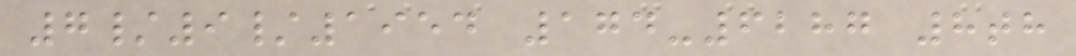7/9/1954 174-6287 8th
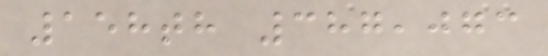158th 387,073
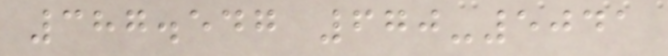387.547 670-5041
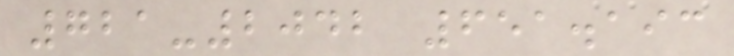721-2042 651.193
